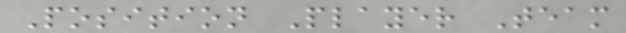Position Player Team
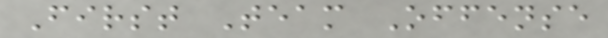First Team Offense
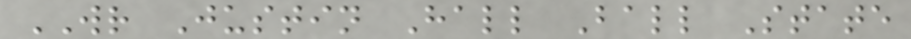WR Justin Hall Ball State
